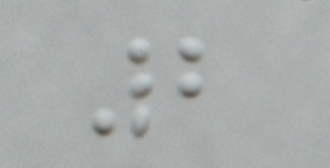2
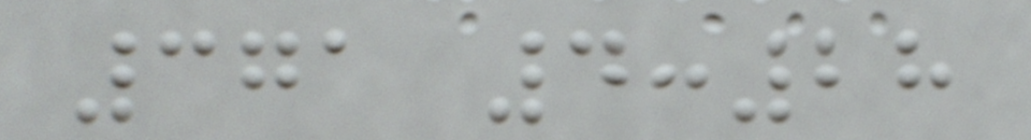371 4:28
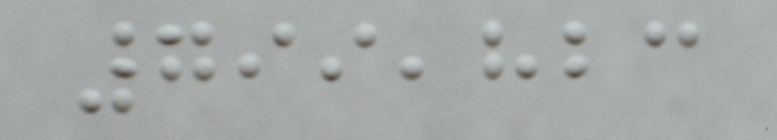799,823
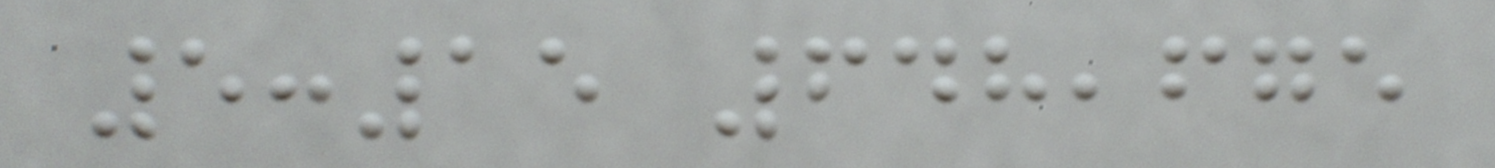5:15 648,675
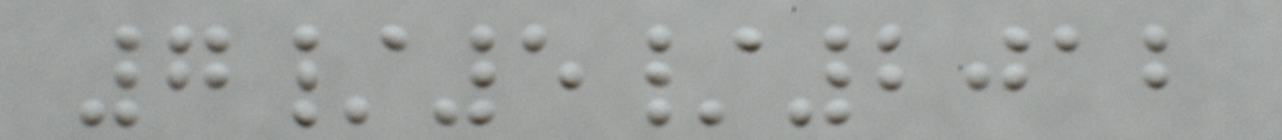7/5/2012
